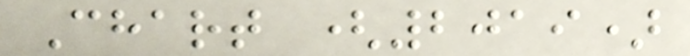Chart (2019)
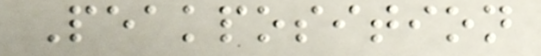Peakposition
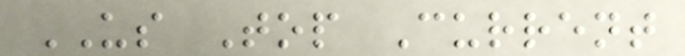US Top Current
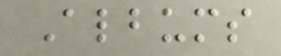Albums
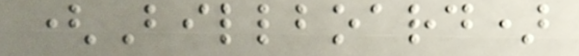(Billboard)
